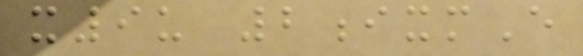x9u 2ixmE
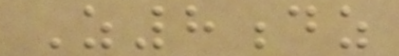Z8dz
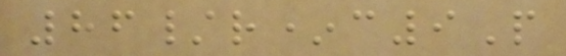86/r*c9P
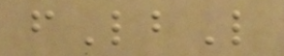fLbL
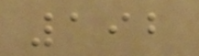192
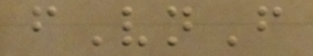fVnF
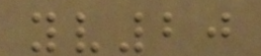yv20
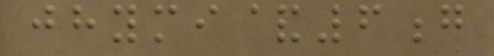jhymi&6g
